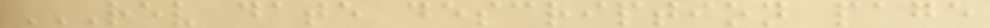REV DATE DESCRIPTION PAGE
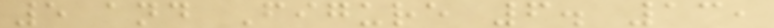5 and Figure 6. 13,
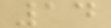14
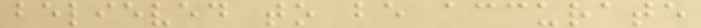believed to be accurate
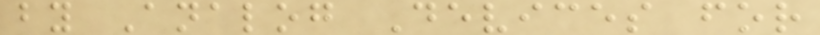by Analog Devices for
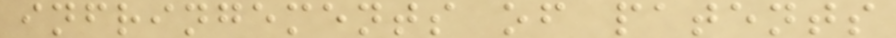infringements of patents
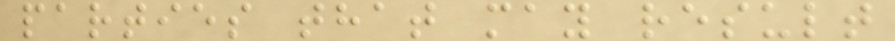parties that may result
